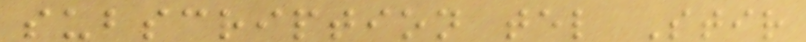subscription tel Stir
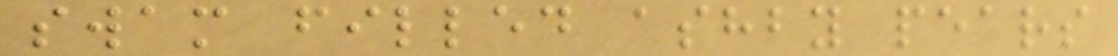swam filled ashby pears
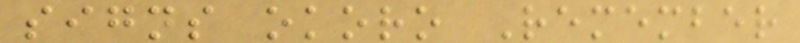signs okoro Remember
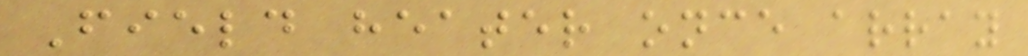Field heater once array
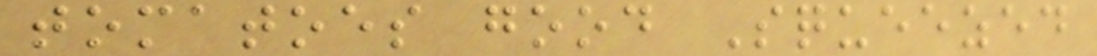tomatoes good Squeezed
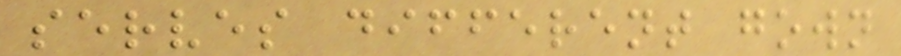serves different gown
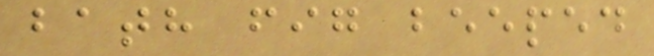bath fig beeped
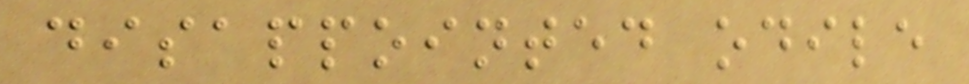disappointed odile
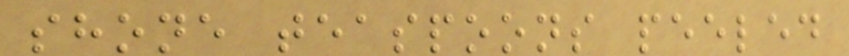shone teaspoons peeled
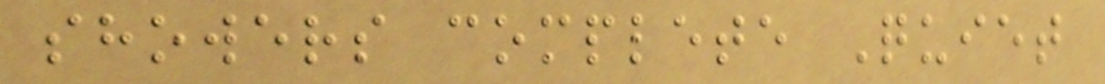showers complete Quiet
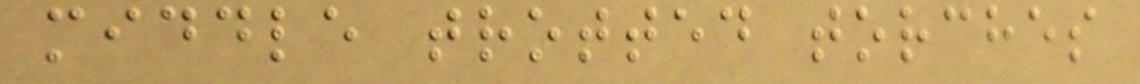middle trotted torches
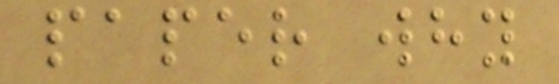paper why
